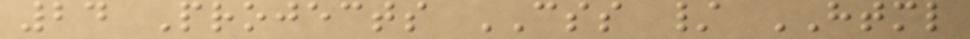24 Projects CSS / HTML
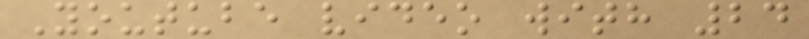Youtube video with 24
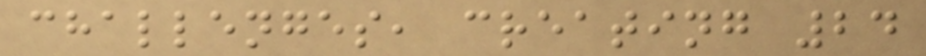challenges, creating 24
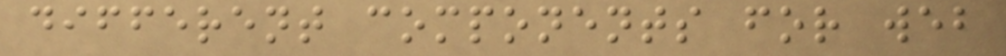different components for web
